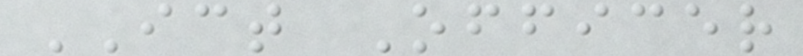ICT Officer
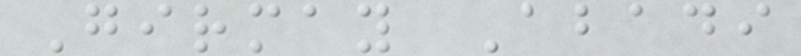Girmay Abadi
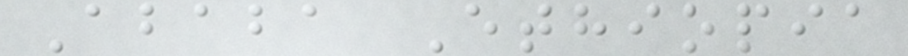Ababa Ethiopia
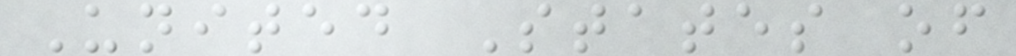United States of
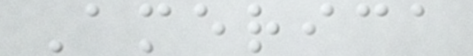America
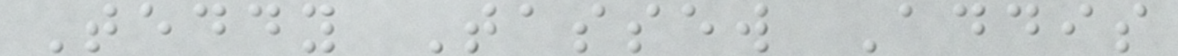Teddy Tassew Addis
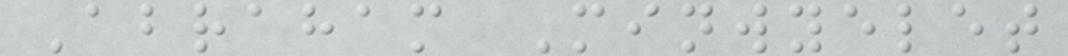Abraham Minwyelet
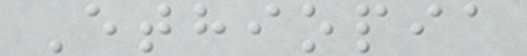Ethiopia
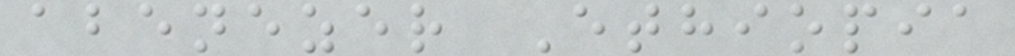abenezer Ethiopia
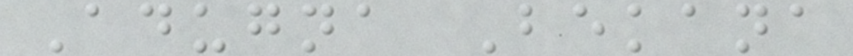Adugna Bekana
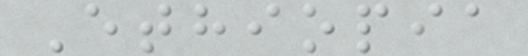Ethiopia
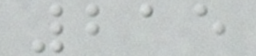215
